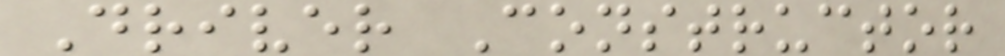Driver Constructor
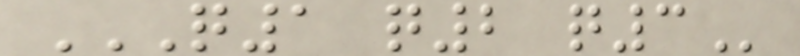Q1 Q2 Q3
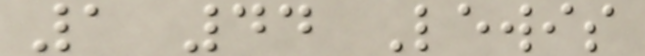1 44 Lewis
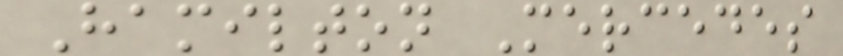Hamilton Mercedes
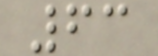63
